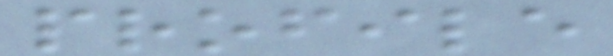profile
